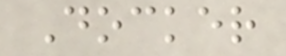Docker
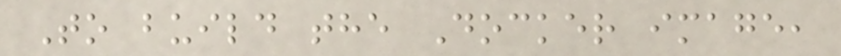To build the Docker image,
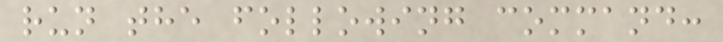run the following command:
